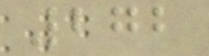272
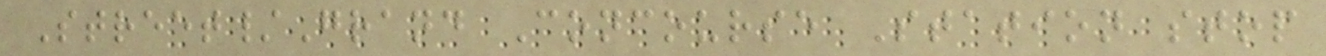Street/Grand Concourse Station stop
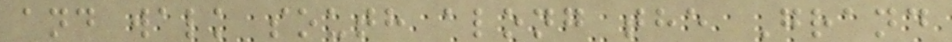and walk south along the Grand
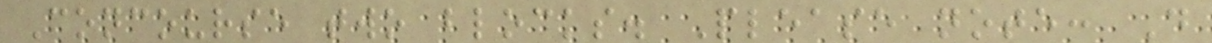Concourse two blocks. Please note: D
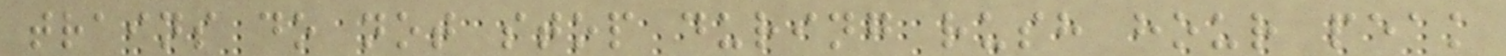trains do not stop during rush hour peak
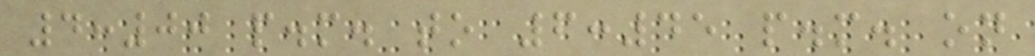4:00 p.m. to 6:45 p.m. on
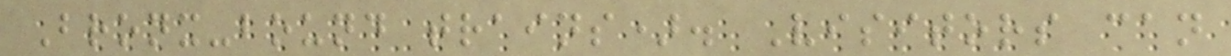Bronx-bound trains). Visitors can
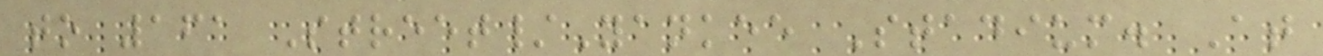to 161 Street/Yankee Stadium. At
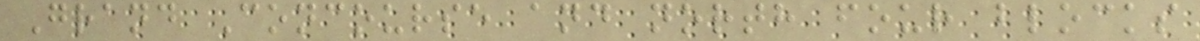Grand Concourse and north four blocks
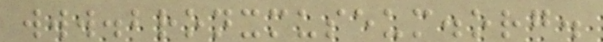www.bronxmuseum.org.
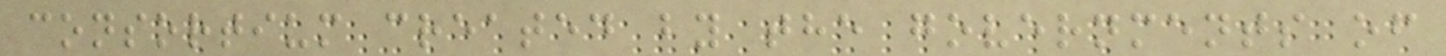consortium created by the governments of
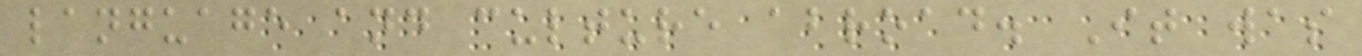language and culture abroad. It was
